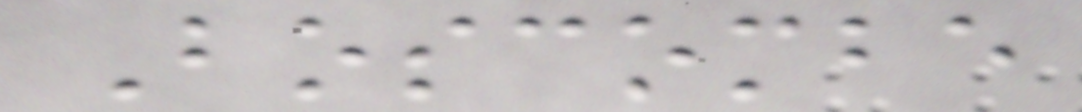Boscombe
